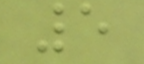5
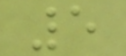5
